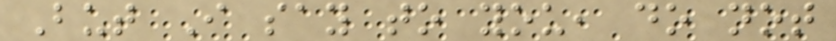But I say to you, do not
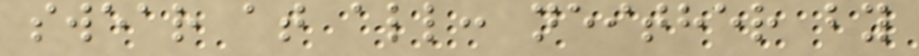swear at all: neither by
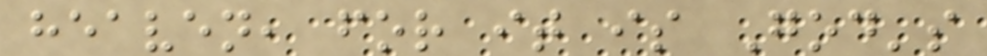heaven, for it is God's
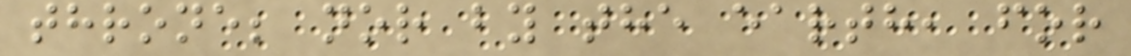throne; nor by the earth, for
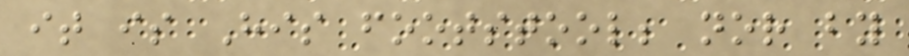it is His footstool; nor by
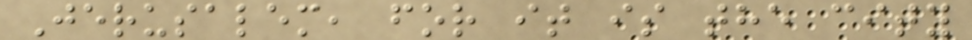Jerusalem, for it is the city
